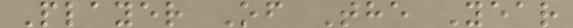Player Of The Year
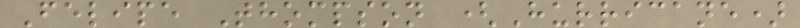Felipe Thompson (Hurricane)
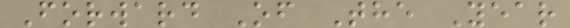Forward Of The Year
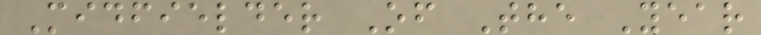Midfielder Of The Year
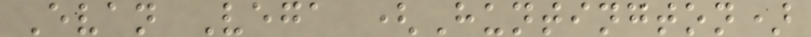Evan Vega (Huntington)
